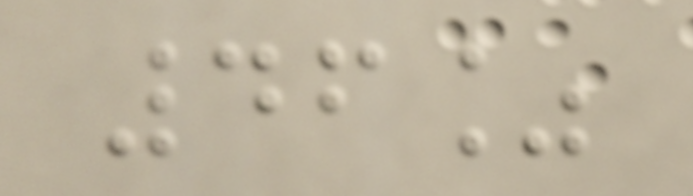46%
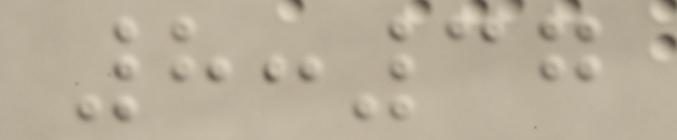8:37
